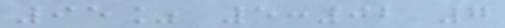95% 5:02 7
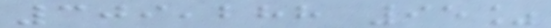309,288 95%
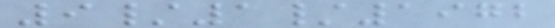9/1/1972
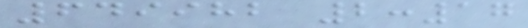649982 2:17
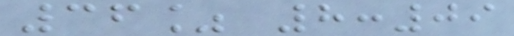36% 8:09
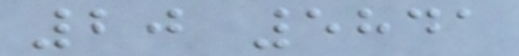20 5841
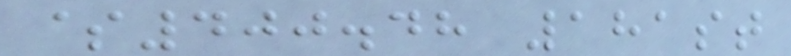$400.48 181st
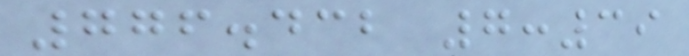776.432 7:39
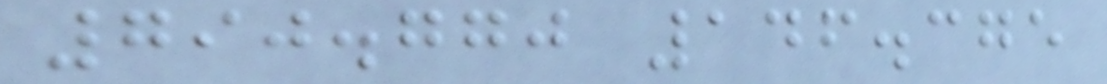790.770 146.375
